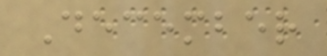December
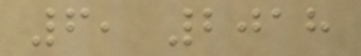6, 2018
